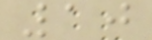10
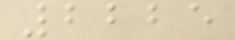2225
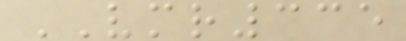VMR335
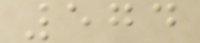574
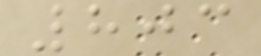803
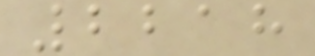2218
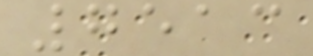7513
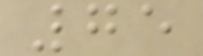75
